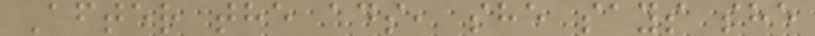After the ads, she says she
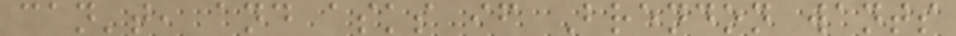can't, and asks if Brendon wants
